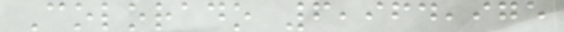Colorado 6,964,975
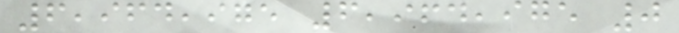6,964,975 6,964,975 0
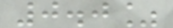0.0%
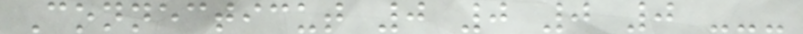Connecticut 0 0 0 0 ---
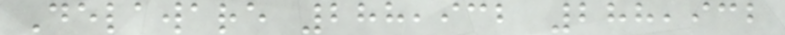Delaware 288,932 288,932
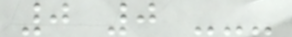0 0 ---
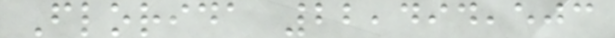Florida 22,494,503
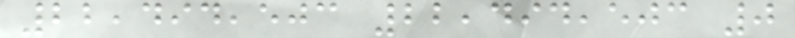22,494,503 22,494,503 0
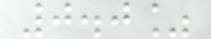0.0%
